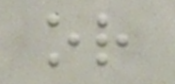or
